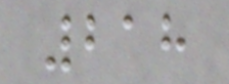218
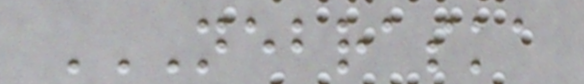NEBRASKA
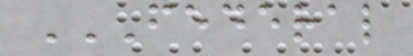FEDERAL
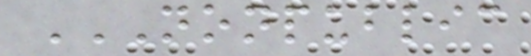NONPUBLIC
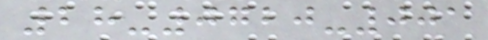28-0720-001
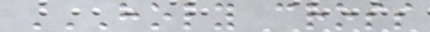HOLY CROSS
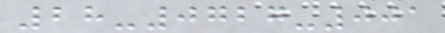28-0727-001
